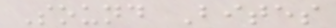Sound Bites
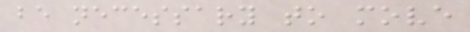be necessary to move
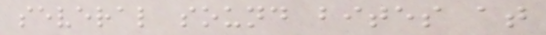several sound bites at
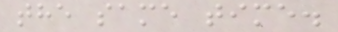the same time.
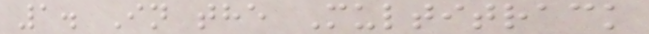1. In the Multitrack
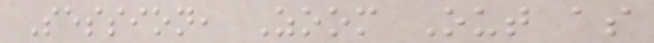Session, Zoom Out as
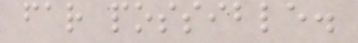far possible.
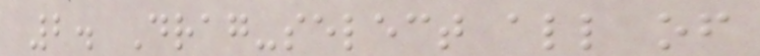2. Drag-select all of
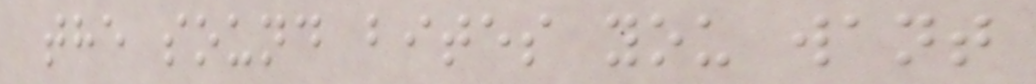the sound bites you want
